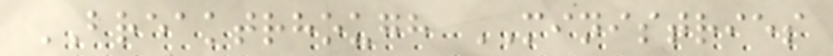BREAKTRHOUGH MINISTRIES
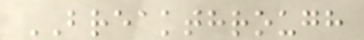BREAKTHROUGH
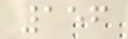156
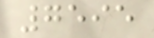7595
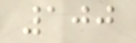100
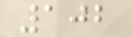102
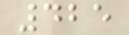425
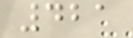421
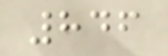846
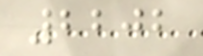2202
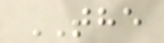THE
